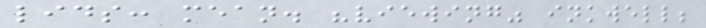lids: mean. "viewing" inkwell;
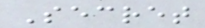Secret
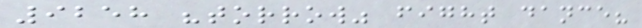9258 "torrow" fight dance?
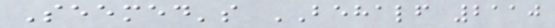Seemed's BEHALF 2110
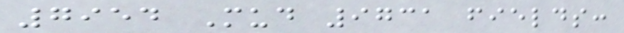7954 Mud 9731 fields:
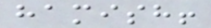hamish!
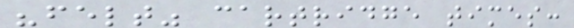"felt" cartridge times:
